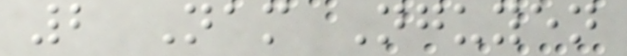2 Nam Nguyen
